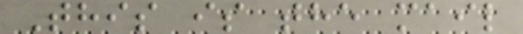This is the mail
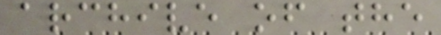archive of the
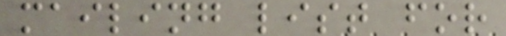mailing list for
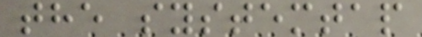the systemtap
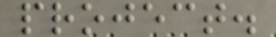project.
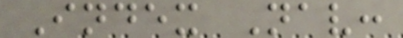Index Nav:
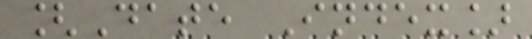[Date Index]
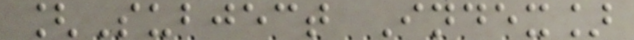[Subject Index]
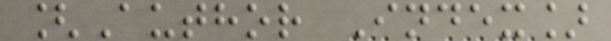[Author Index]
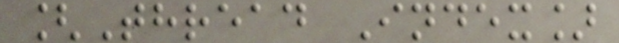[Thread Index]
